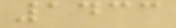1433
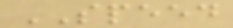SPEED
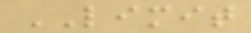LIMIT
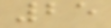25
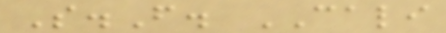S.F. CALI
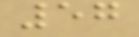57
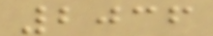2036
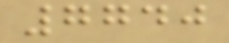7740
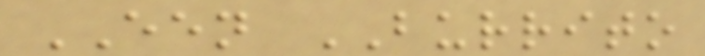EEN BURRITO
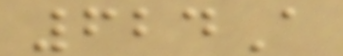624A
